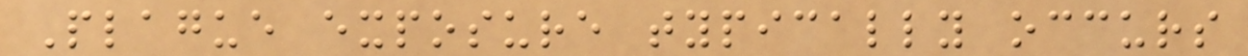Plague exposure typically occurs
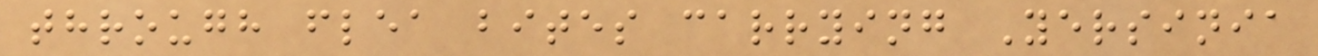through flea bites carrying Yersinia
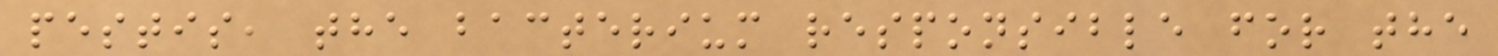pestis, the bacterium responsible for the
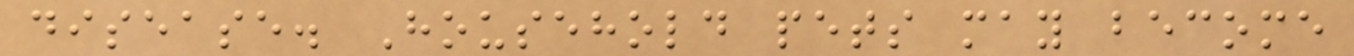disease. Household pets may become
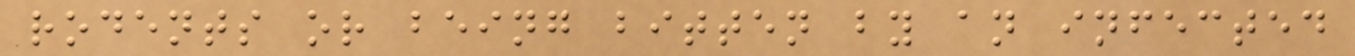rodents or being bitten by an infected
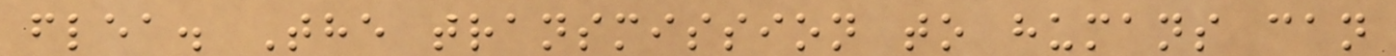flea. The transmission to humans can
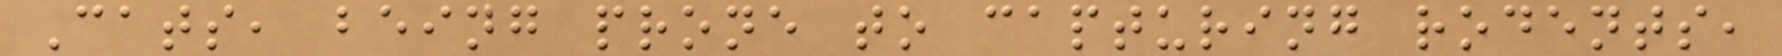Cats, being prone to capturing rodents,
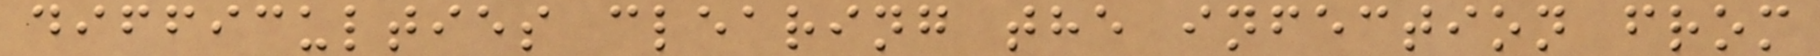difficulties clearing the infection from
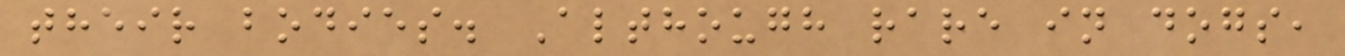their bodies. Although rare in dogs,
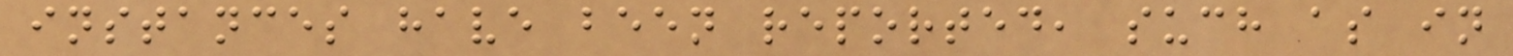instances have been reported, such as in
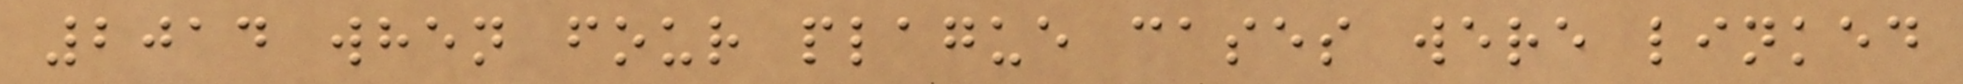2014 when four plague cases were linked
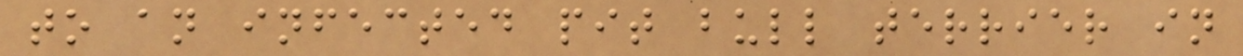to an infected pit bull terrier in
